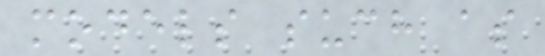models such as
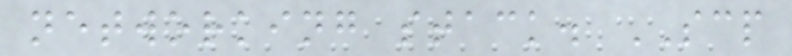networking stack. SCP
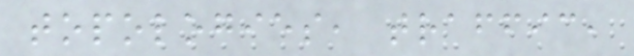topologies, traffic,
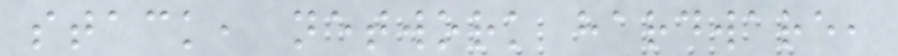stack, network hardware,
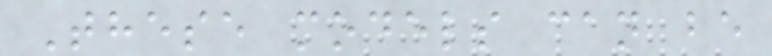These models can be
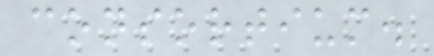consortium.
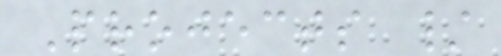Projects /
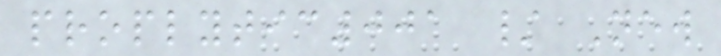proplytic001 / New
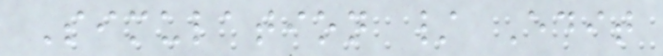Simulation / Edit
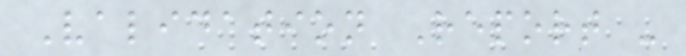Validation Report -
